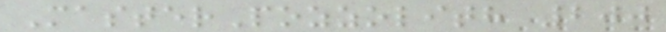MasterPozzolith 200
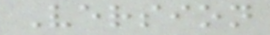Version
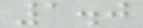1.0
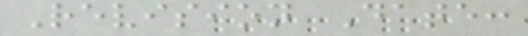Revision Date:
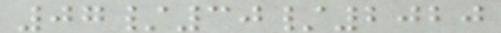07/30/2020
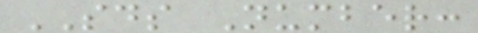SDS Number:
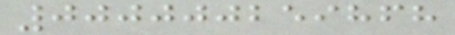000000259868
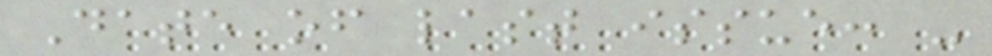Date of last issue: -
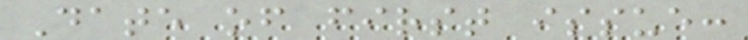Date of first issue:
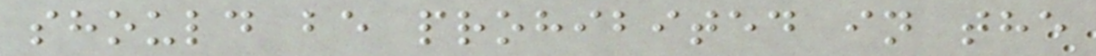should be prohibited in the
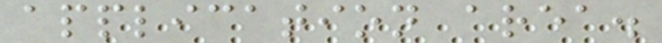application area.
